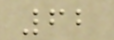62
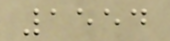1554
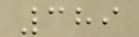389
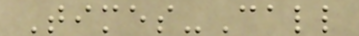Times-Call
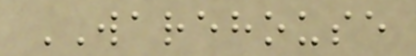WAREHOUSE
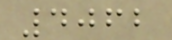4062
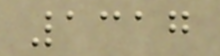1317
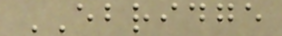EBRIDGE
